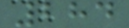284
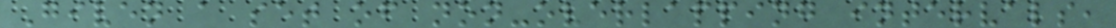Given a set of non-overlapping intervals,
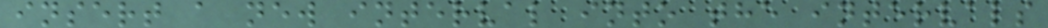insert a new interval into the intervals
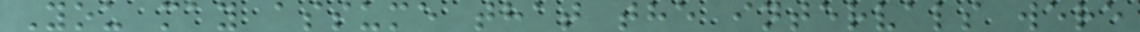You may assume that the intervals were
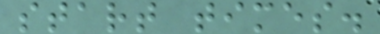start times.
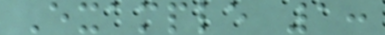Example 1:
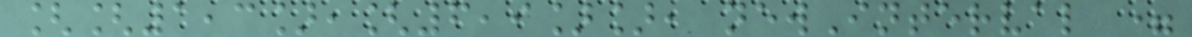[[1,3],[6,9]], newInterval =
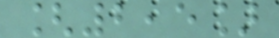[2,5]
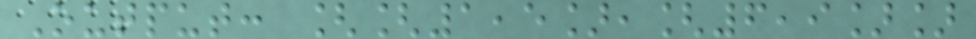Output: [[1,5],[6,9]]
